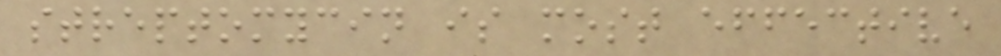streptomycin is most effective
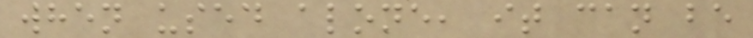when used alone, it can be
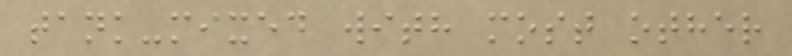tank-mixed with most other
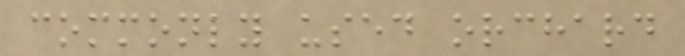commonly used orchard
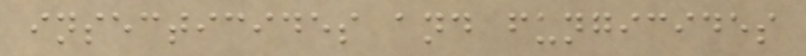insecticides and fungicides
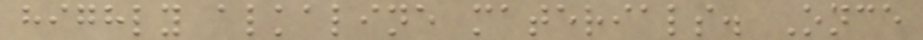highly alkaline materials. Once
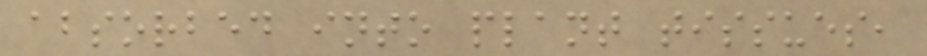absorbed into plant tissues,
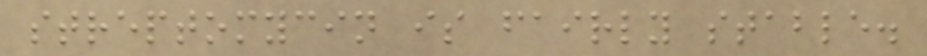streptomycin is fairly stable.
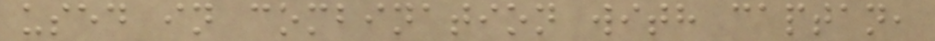used in combination with captan,
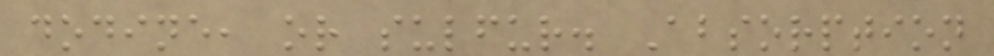dodine, or sulfur. Absorption
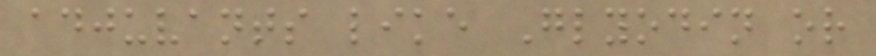adjuvants like Glyodin or
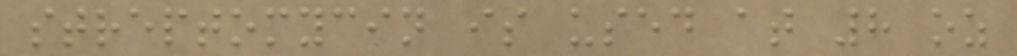streptomycin is used at 8 oz
